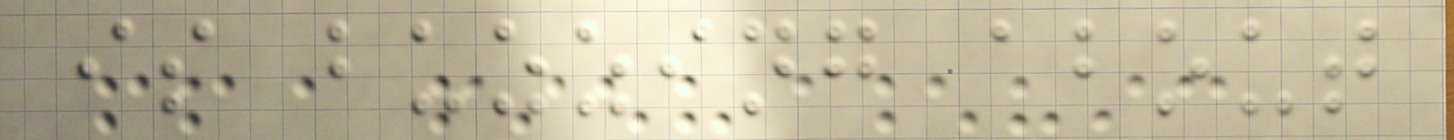is buzzing about
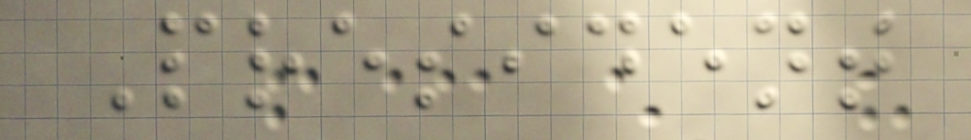President
